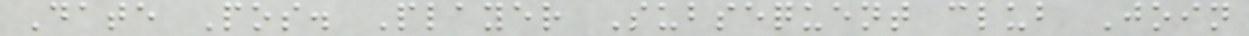Date Pos. Player Subsequent club Join
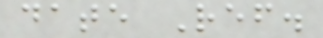date Ref.
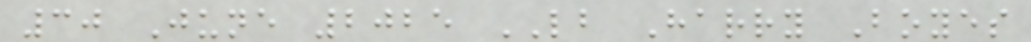30 June 2025 LB Harry Boyes
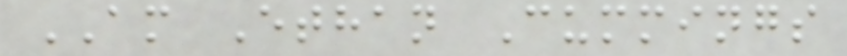AM Ethan Cummings
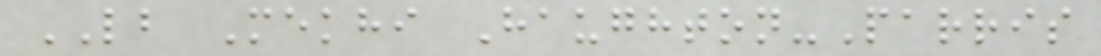LB Mekhi Haughton-Parris
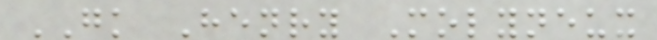GK Henry Molyneux
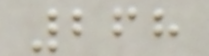268
